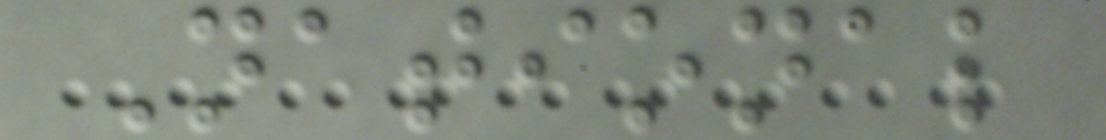National
